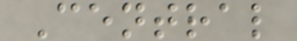Central
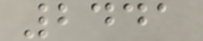2441
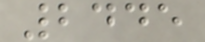2445
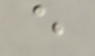e
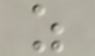z
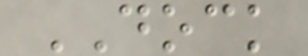DOCK
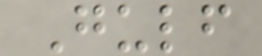Gulf
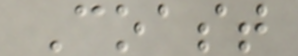Coast
